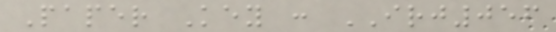Paper Key : IRJ056
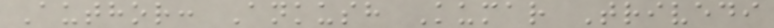Author: Ankush Kumar Trivedi
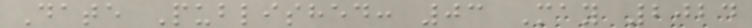Date Published: 03 May 2024
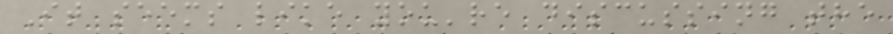It seems like you're discussing the
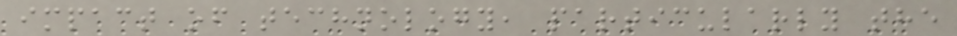impact of technology, particularly the
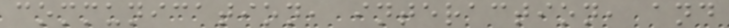communication, interaction, and
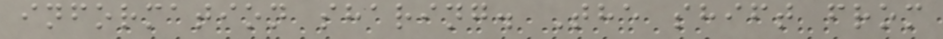information sharing. The shift from
